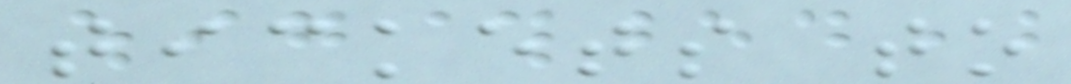tickets to
